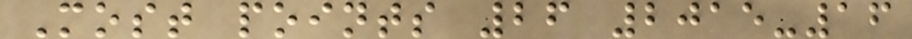Most points 26 2015-16
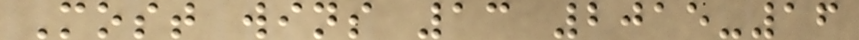Most wins 13 2015-16
